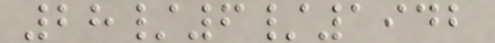28/6/1942
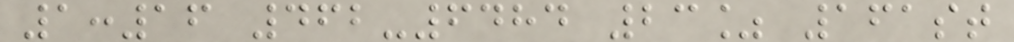1:16 462-6484 23% 161st
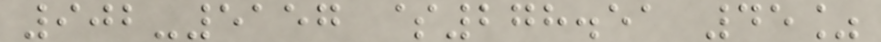902-5157 $278.51 45%
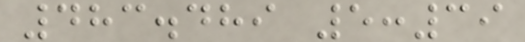483.489 5:39
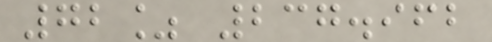72% 237.962
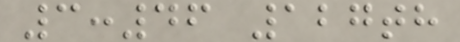3:46 127th
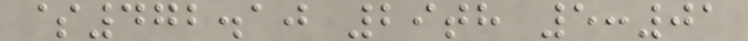$472.10 29th 5:01
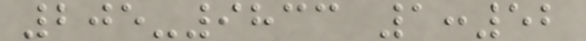205-9833 1:52
